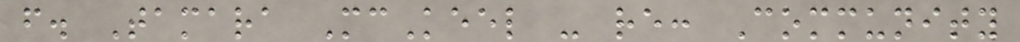f. Tamara McKeel - re: Community
